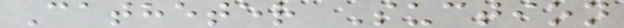Catheter Suction
